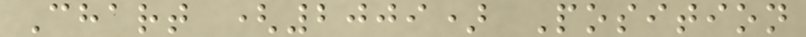Chart (2009) Position
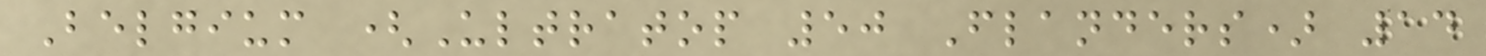Belgium (Ultratop 50 Flanders) 14
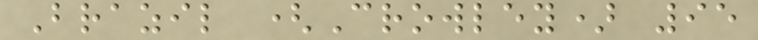Brazil (Crowley) 95
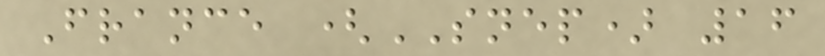France (SNEP) 16
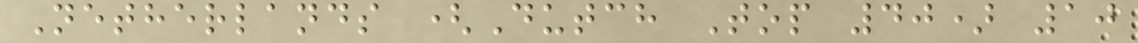Netherlands (Dutch Top 40) 10
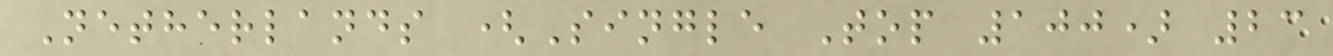Netherlands (Single Top 100) 23
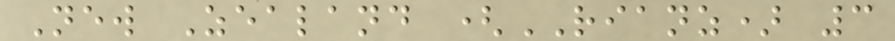New Zealand (RIANZ) 3
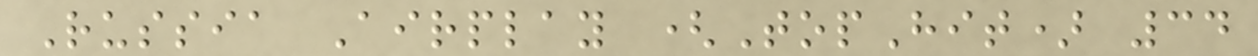Russia Airplay (TopHit) 34
